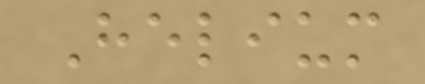Helium
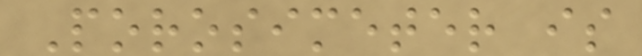Porosimeter is
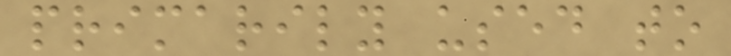primarily used to
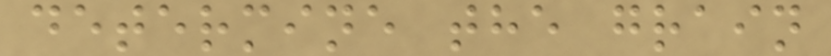determine the grain
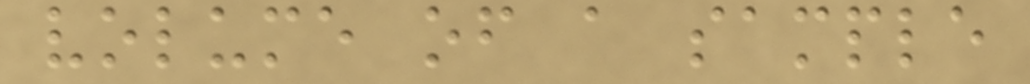volume of a sample
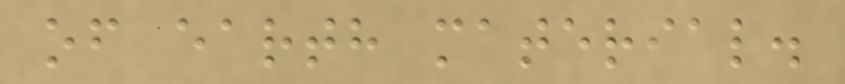of earth material.
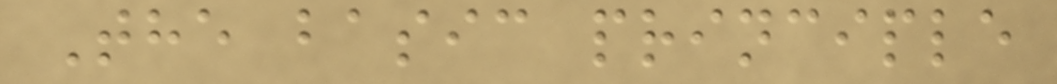The basic principle
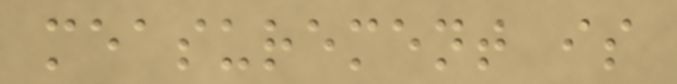measurement is
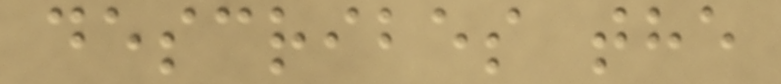describes the
